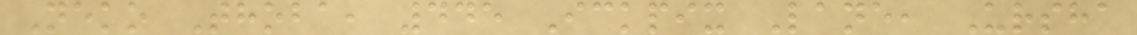Neko Thoba, 445 Ickpix Lane, Ursha
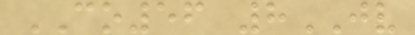CO56 8JV
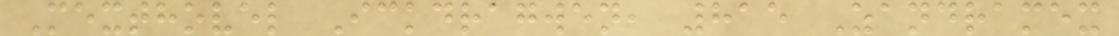Mexthovel Ickdragwen, 815 Zandramex
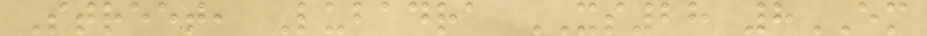Street, Lubadra XS28 8EM
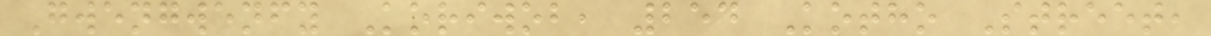Gwengwenfy Koriwob, 254 Kotho Street,
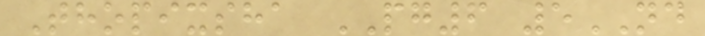Thopixsha PG6 5ND
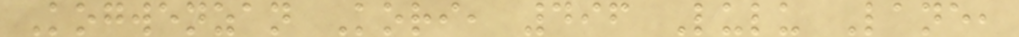Kogwenzan Kori, 496 Lulu Lane,
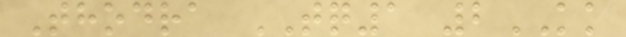Thodra TQ1 2KK
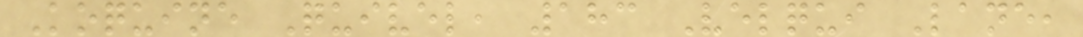Koquine Quivel, 183 Velqui Lane,
